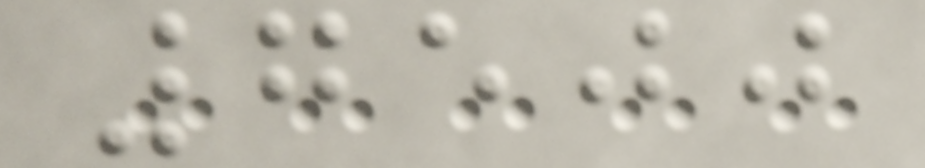7500
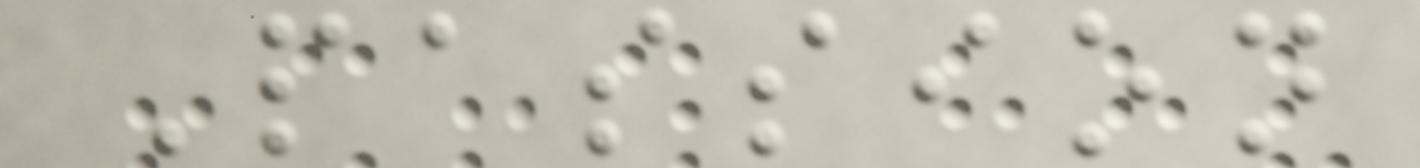Passion
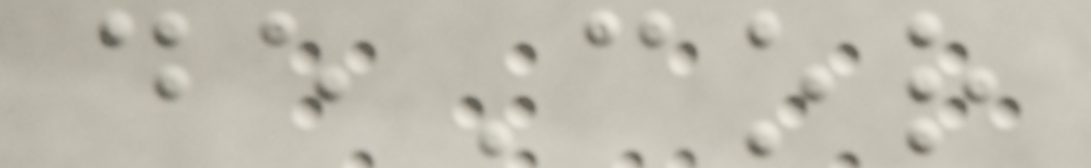deCor
